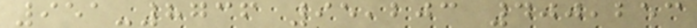951-8736 95,203 400,253
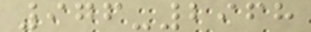976-2968
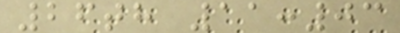26th 11:03
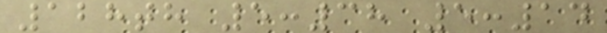128th 5:38 5:14
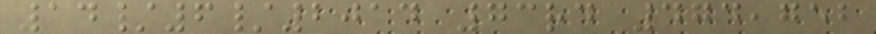14/6/2014 73rd 474,752
